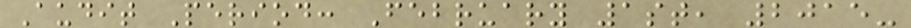Audit Period: February 1st, 2015-
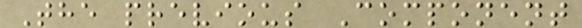The previous Component
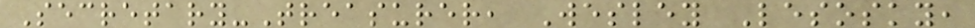Secretary-Treasurer, Wesley Lesosky,
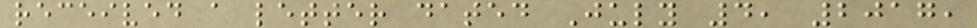received a letter dated July 4, 2017,
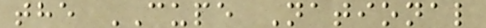the CUPE National
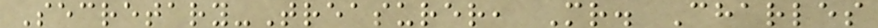Secretary-Treasurer, Mr. Charles
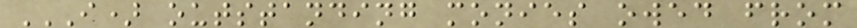I) OUTSTANDING MONIES OWED FROM
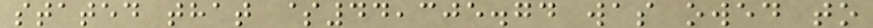stated that $44,305.74 was owed to
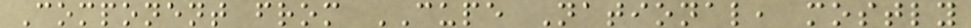Component from CUPE National, mostly
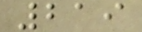219
